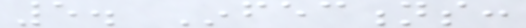5. Infections:
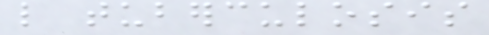like tuberculosis
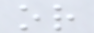or
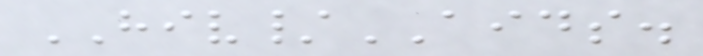HIV/AIDS.
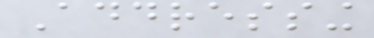Addressing
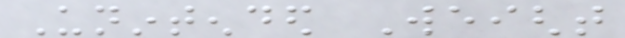Unintended Weight
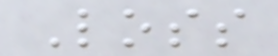Loss
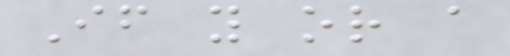If you or a
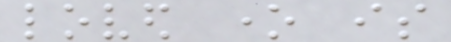loved one is
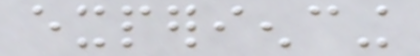experiencing
